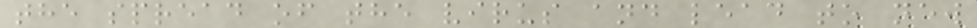the spread of the virus and lead to new
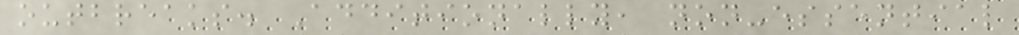outbreaks. Additionally, non-essential
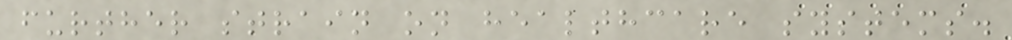further strain on healthcare systems.
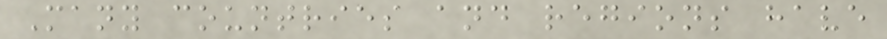Many countries and regions have
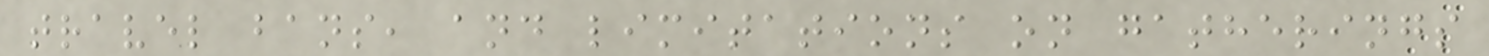travel bans, and limitations on gatherings
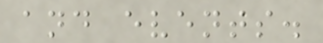and events.
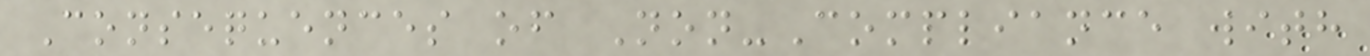Consequences of Non-Compliance with
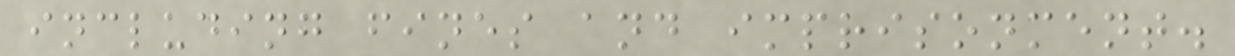including fines and imprisonment.
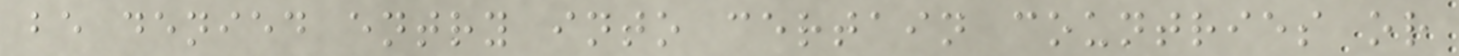be denied entry into certain countries or
